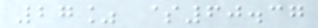27% $60.37
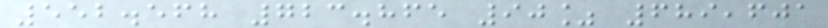552.568 723.865 90% 689,601
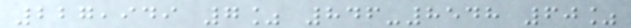227,949 7% 846-8548 60%
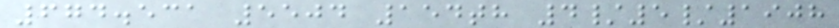674.531 5504 154th 4/5/1908
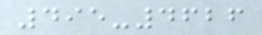495-4626
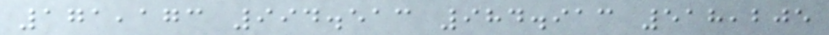171,173 994.513 984.913 518,205
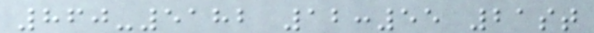860-5182 12:55 21st
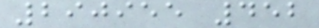290955 452
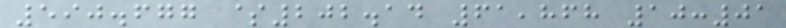590.677 $202.14 61,868 10:01
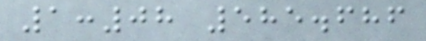1:08 585.686
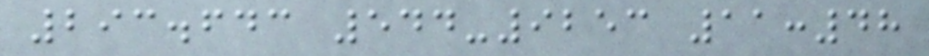293.643 544-9253 11:48
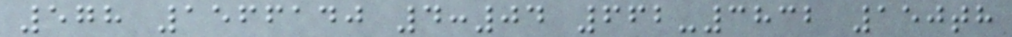578 1566140 4:04 662-3832 150th
